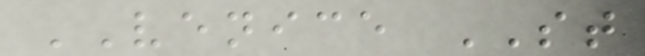VENICE ST
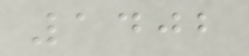1402
